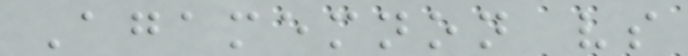Agamemnon vs
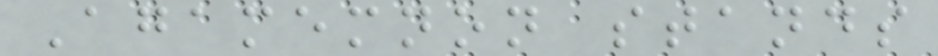Agamemnon stands
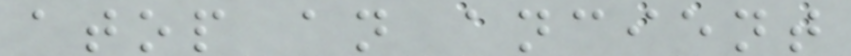atop an ancient
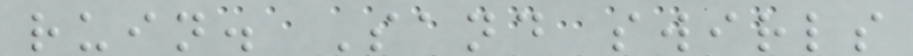ruin. Sand swirls
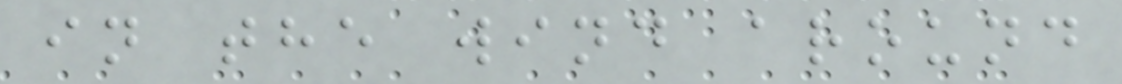in the wind around
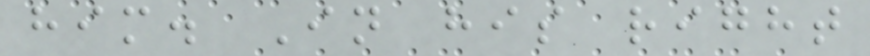him. In his right
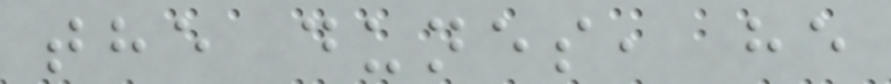the dunes, he
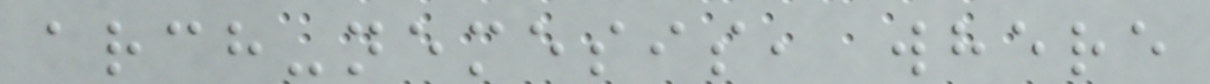arch-nemesis, where
